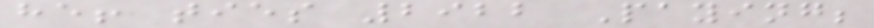he! ties 2922 Paying;
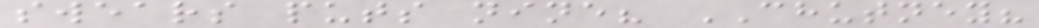swears puts nine? CHUTNEY?
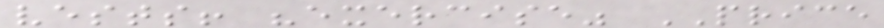vests! "exercise" PRICE
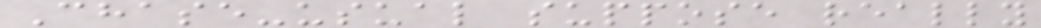Chase-usual suppose really
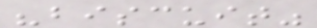"biscuit"
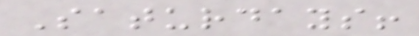Saturdays!
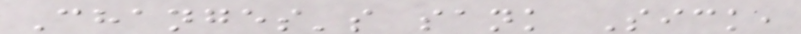Changes's sank Sick,
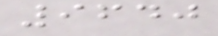9640
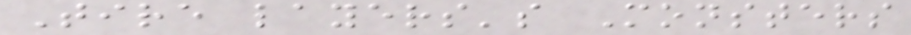Tire layers's Monsters
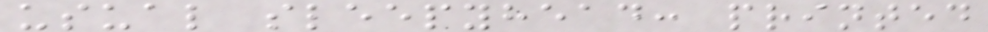usual sleepyhead: printed
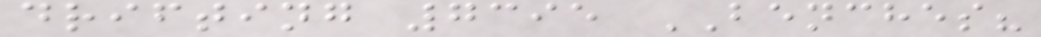drifting 7395 BENCHES?
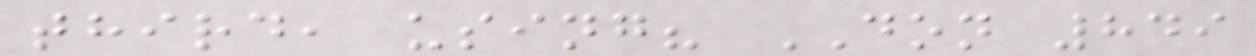third, using? DON 849
